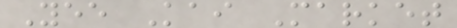Yee Kai Market
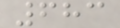683
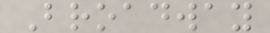Broadway
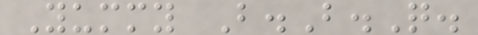Yummy B.B.Q.
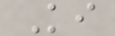Ki
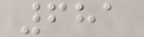681
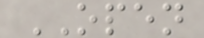OPEN
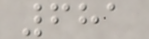681
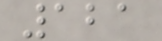121
